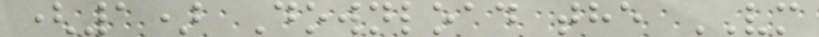(1) Download the VM
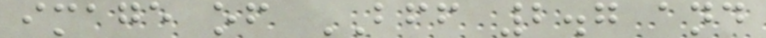image of BFF 2.7 and
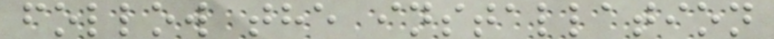follow the installation
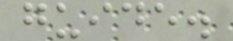guide.
